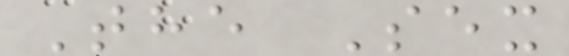The Sex
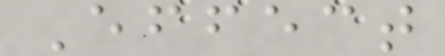Effect
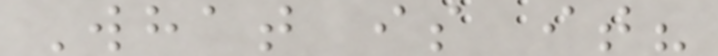What is it?
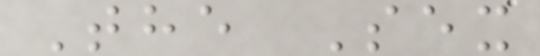The Sex
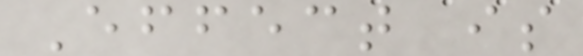Effect is
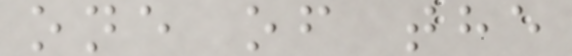one of the
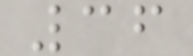36
